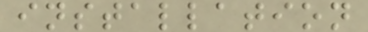installation
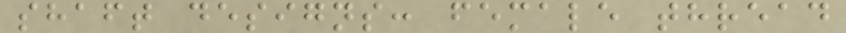shaft designs: female thread
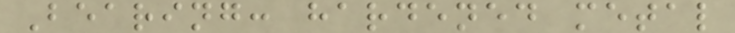Bearing: hardened metal
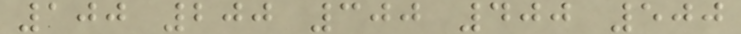100 200 300 400 500
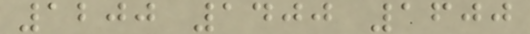1200 1400 1600
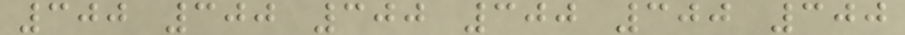300 300 300 300 300 300
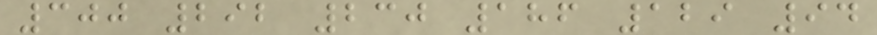300 292 230 186 129 94
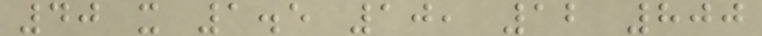40 x 1.5 10, 12 800
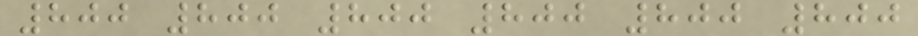800 800 800 800 800 800
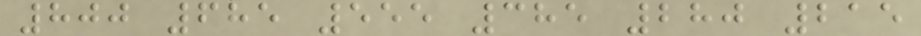800 685 555 385 280 215
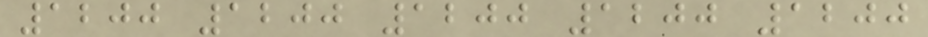1200 1200 1200 1200 1200
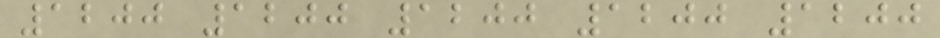1200 1200 1200 1200 1200
